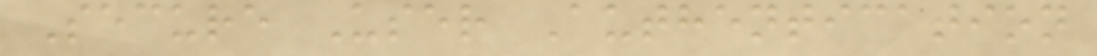Secure User Authentication
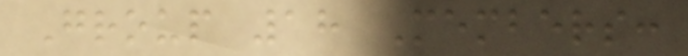Group 18 Members:
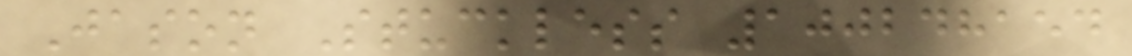Jason Stuckless 100248154
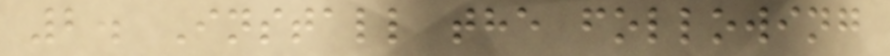2. Install the following
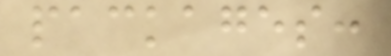packages:
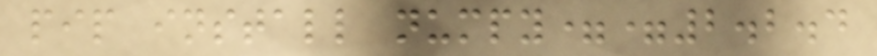pip install numpy==2.2.4
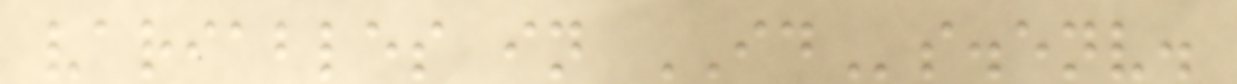variables in IDs.env.
